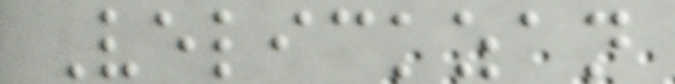Velickzan
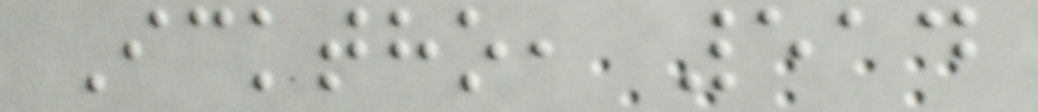Icktho, 514
